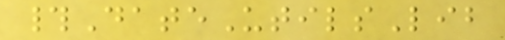#DateUtilsLib
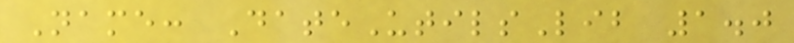Name: DateUtilsLib 1.0
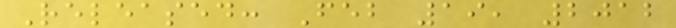Released: Feb 19, 2012
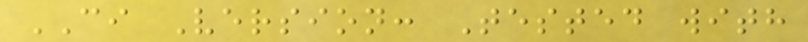CI Version: Tested with
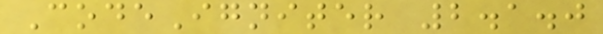CodeIgniter 2.1.0
